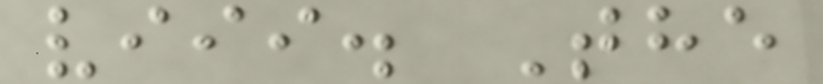viii. The
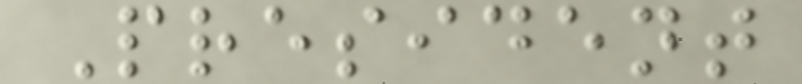President
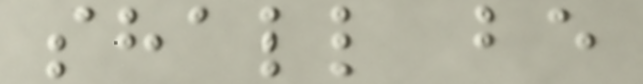shall be
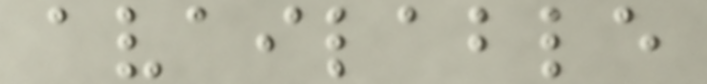available
